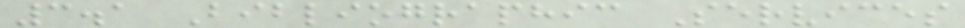3.1 Bibliographic Services
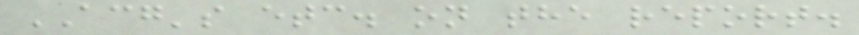ACG's etc. on the report.
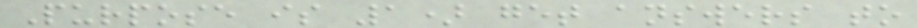Purpose is 1) get answers to
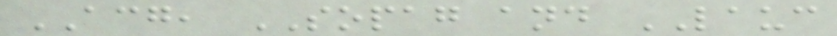ACG, SOPAG and LAUC
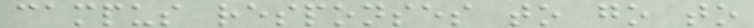campus responses to go to
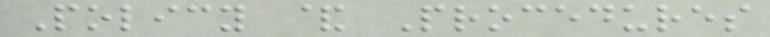Policy & Procedures
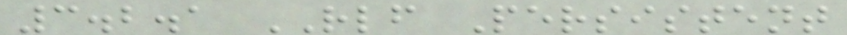3.2.1 RLF Persistent
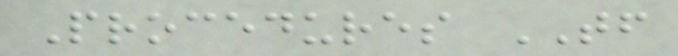Procedures TF
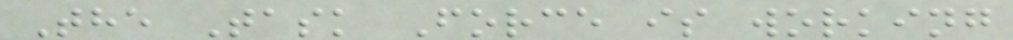The Task Force is working
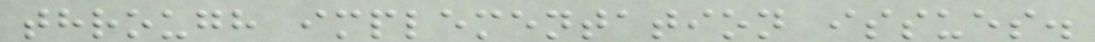through implementation issues.
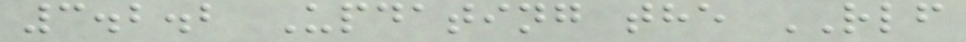3.2.2 Updating the RLF
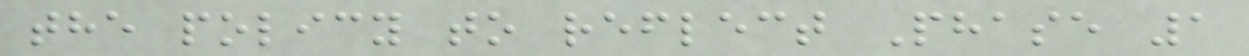the policy to reflect Phase 1
